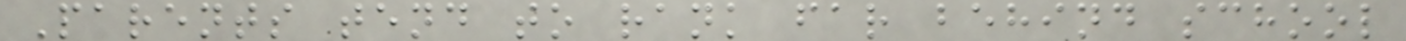Parents tend to rank far behind school
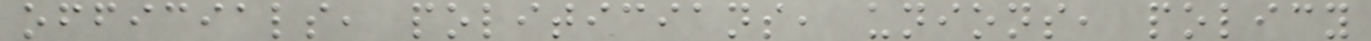officials, politicians, unions, policy
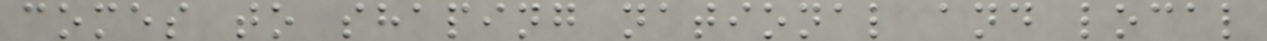comes to shaping national and local
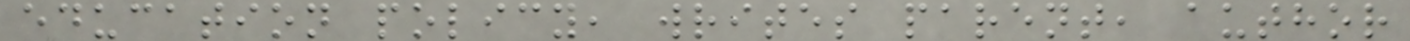education policy, writes parent, author
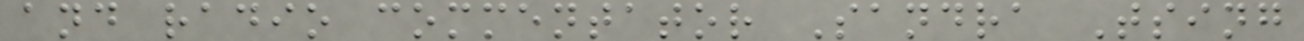and radio commentator Sandra Tsing
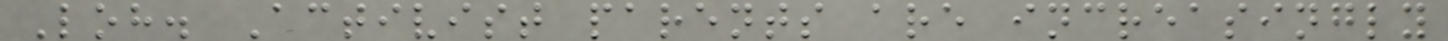Loh. Activist parents are increasingly
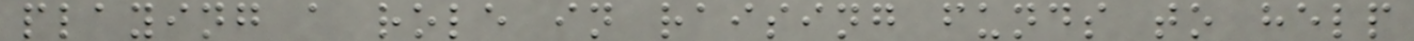playing a role in raising funds to help
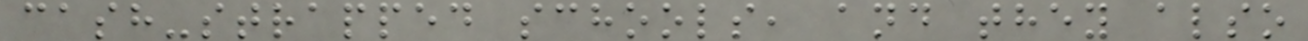cash-strapped schools, and they also
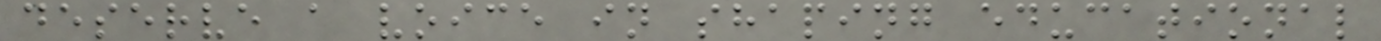deserve a voice in shaping educational
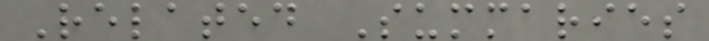Related Summaries
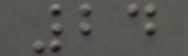24
